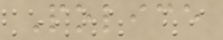Police
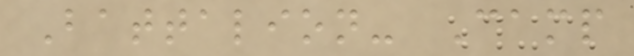Battalion- Camp
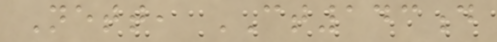Nett, CT143d
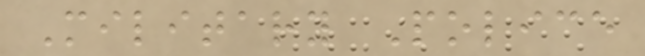Military Police
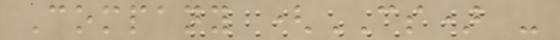Company (CS) -
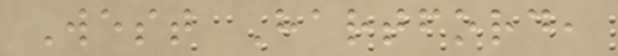West Hartford,
